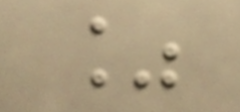%
